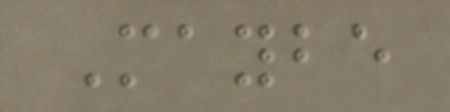Maybe
